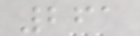261
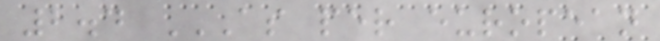2.4 AS PER EUROPEAN
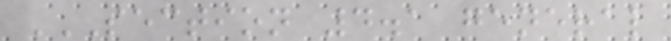SECTION 4.1 GENERAL
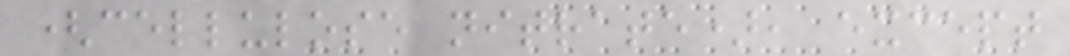(cellulose nitrate), except
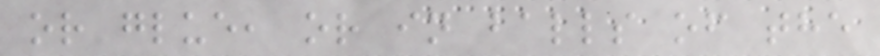or glue, or in balls of the
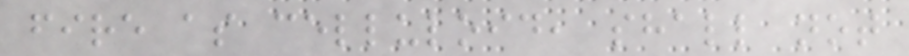fire as celluloid, shall not
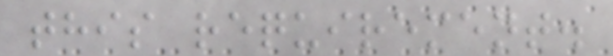this requirement.
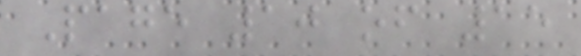Page 10 of 15
